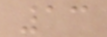13
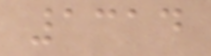1314
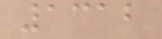1312
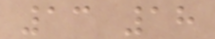13 18
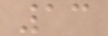13
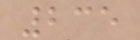235
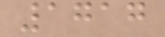1717
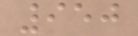950
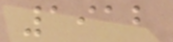1912
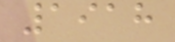1918
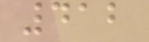412
